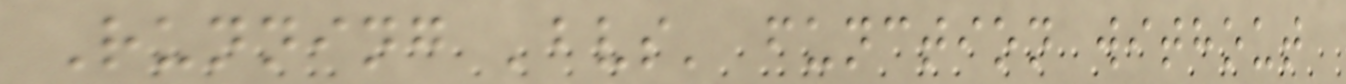Running 'bvs' function without
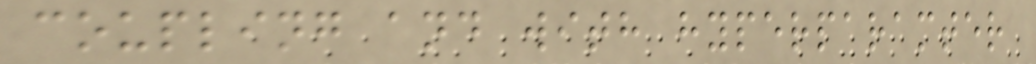coupling and with hyperparamter
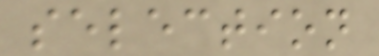selection
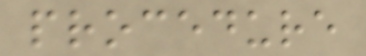procedure
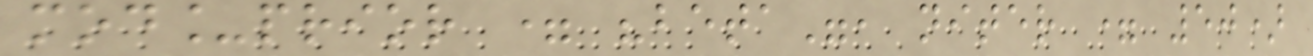mod_prior = "beta", niter = 50)
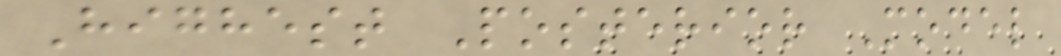Highest Posterior Model
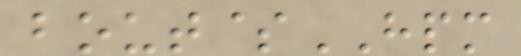bout$HPM
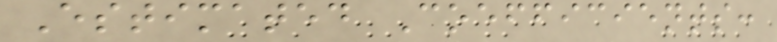Estimated Coefficients:
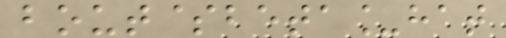bout$beta_hat
